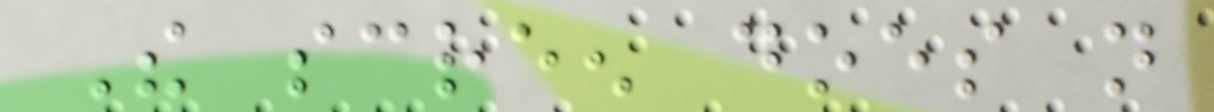The screen does not
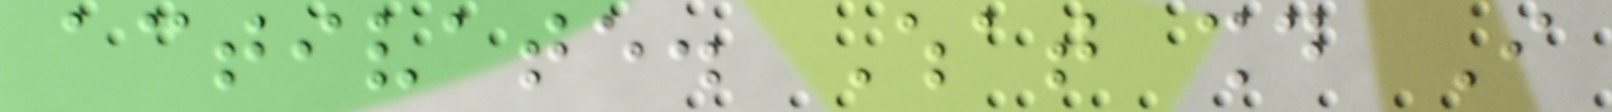activate. What should I
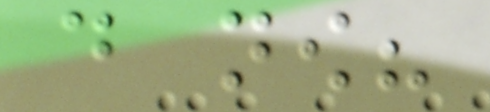do now?
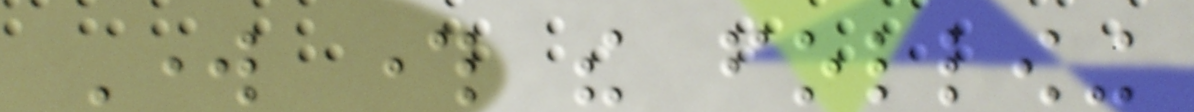Work through the following
